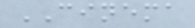CINEMA
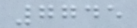7745
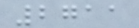2711
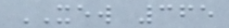XEW 365
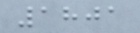1801
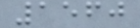1560
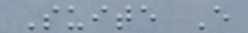Suite E
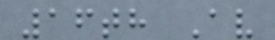16th Av
